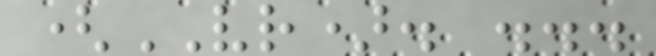(VR). ...
